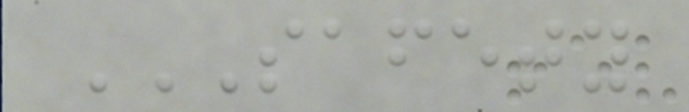SAFETY
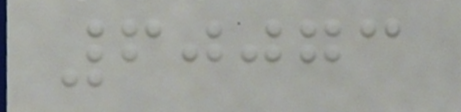60073
